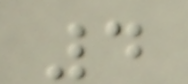4
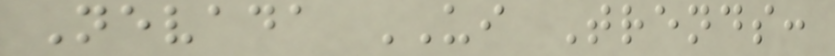Nevada UI Trends:
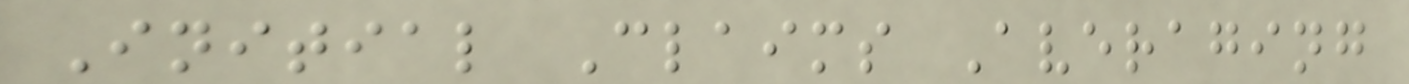Initial Claims Averaging
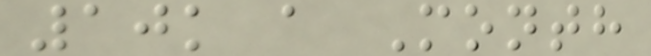10k a Month
